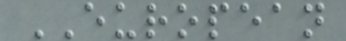EUROPEAN
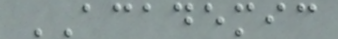ACADEMIC
